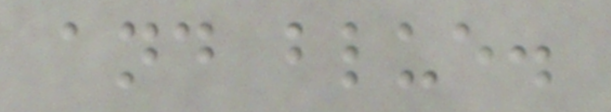and blue.
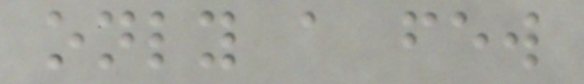only a few
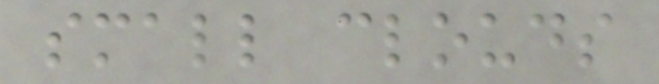small clouds
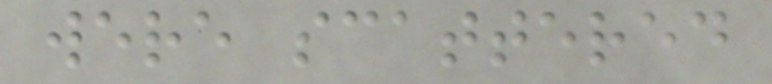were scattered
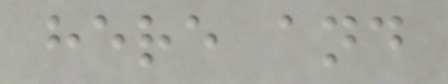here and
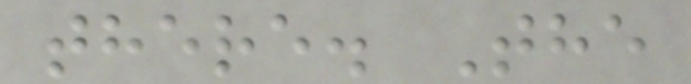there. The
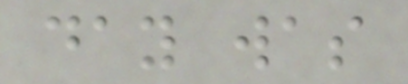day was
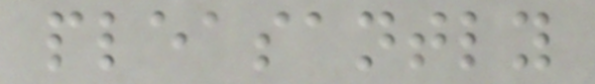pleasantly
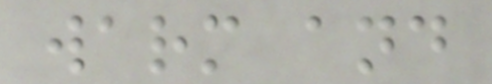warm and
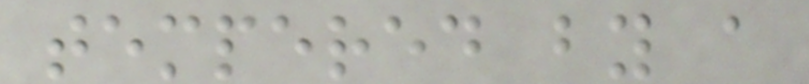tempered by a
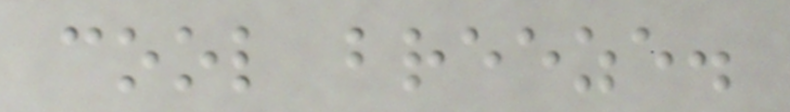cool breeze.
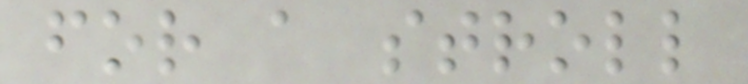for a stroll
